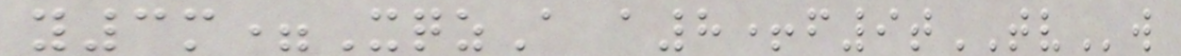y3m=XqzA a8+f9tTVw
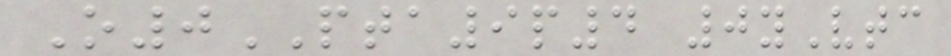O0PTA9p4 0yVtc
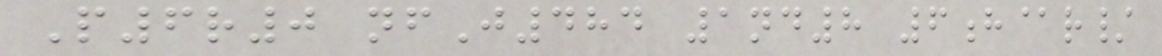P6r0 nfJ484 1nd8 6h@r/
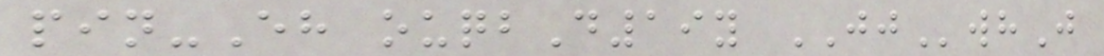pin-Eh ouqbD19y JJwhJ
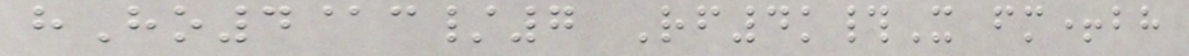hHo4@c/7 Rf4k#X fm+bh
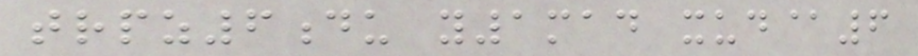trpz6du y1mad xud@6
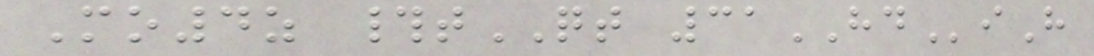Mo4z #tQT 31HDiH
